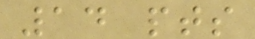14 pts
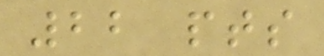22 pts
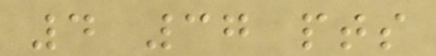4 37 pts
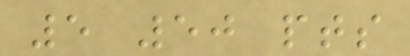5 50 pts
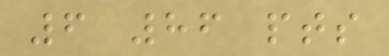6 86 pts
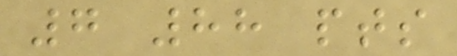7 88 pts
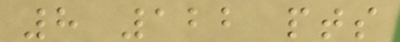8 122 pts
